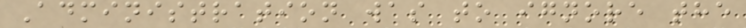Administration was to ignore the
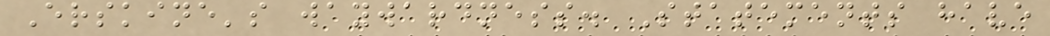Erskine's waywardness. Statements have
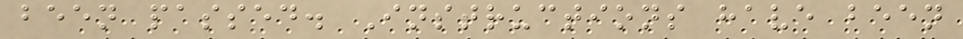been passed. Instructions have been
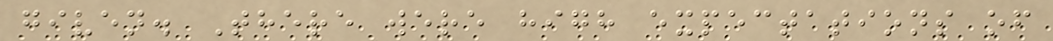given. There were high expectations of
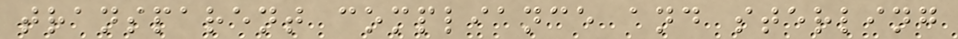transparent compliance and sterling
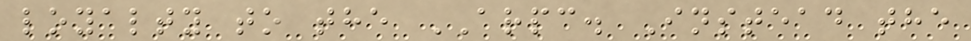loyalty to the ARPC. Instead the
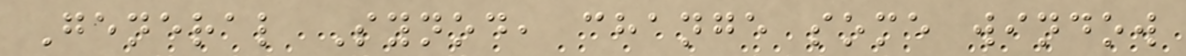General Synod, change some window
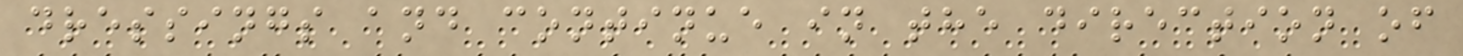dressings and continue in the direction of
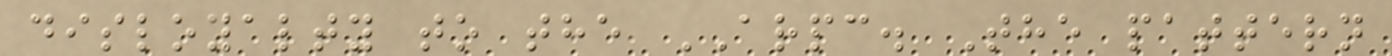disloyalty to the ARPC. The pattern
